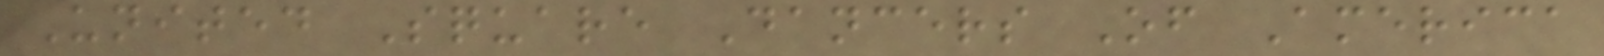United Square Dancers Of America
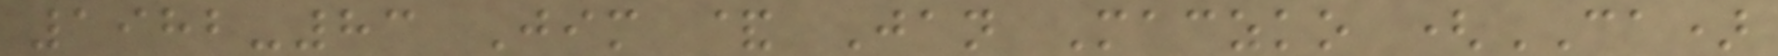1982-83 Jim & Jan Maczko (CA)
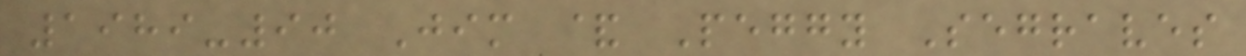1989-90 Jim & Peggy Segraves
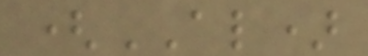(AL)
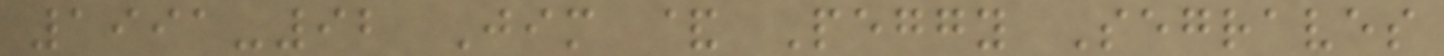1991-92 Jim & Peggy Segraves
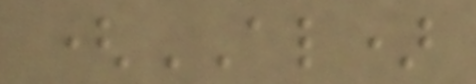(AL)
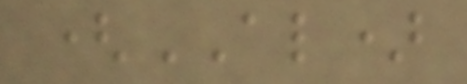(AL)
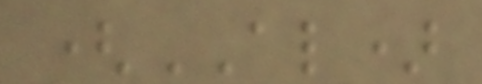(AL)
